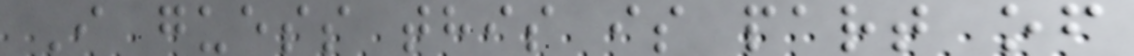I guess this is part of
